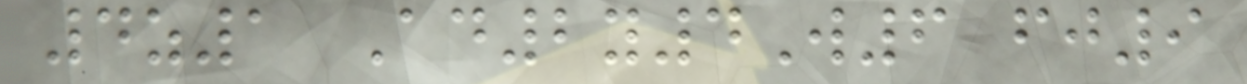4z1 Ad2y4W6 fj9
